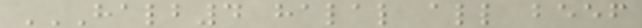HALB4 HALAL ALL BEEF
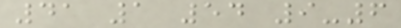41 1 54 9-6
